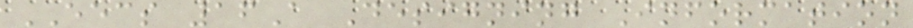EECS 16A Designing Information
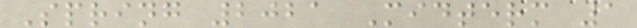Spring 2021 Midterm 1
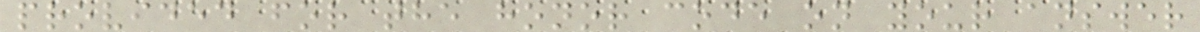provided for the honor code on your answer
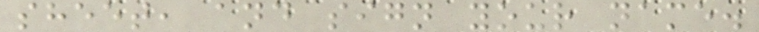sheet, and sign your name.
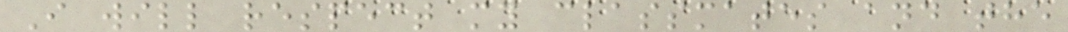I will respect my classmates and the
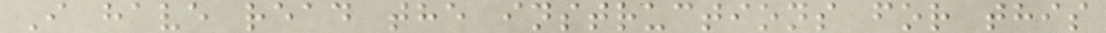I have read the instructions for this
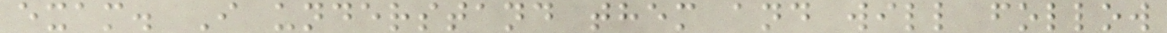exam. I understand them and will follow
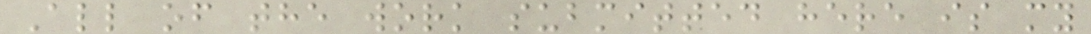All of the work submitted here is my
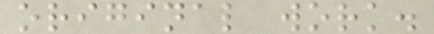original work.
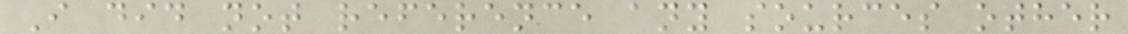I did not reference any sources other
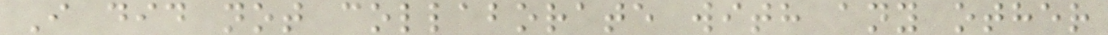I did not collaborate with any other
